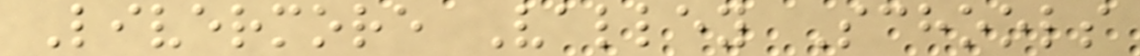Livermore Valley Schools
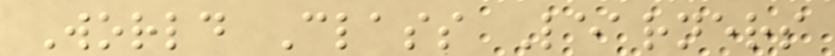World Class Learners
